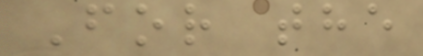For the
